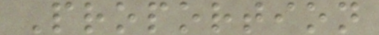Proportion
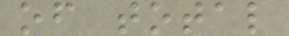of total
